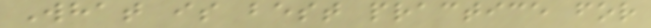What is best practice for
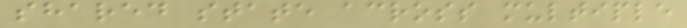shared state across multiple
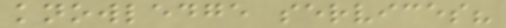knowledge services?
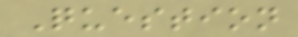Question
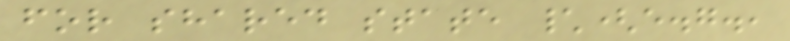for shared state \(e.g.,
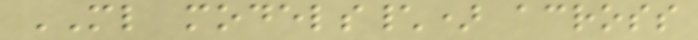ML models\) across
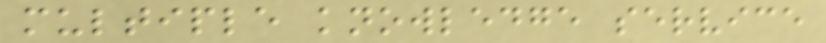multiple knowledge service
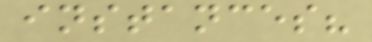instances?
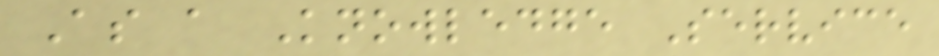As a Knowledge Service
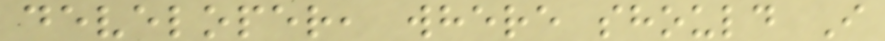developer, where should I
